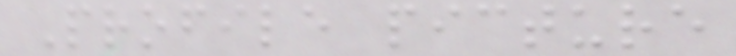Profile picture
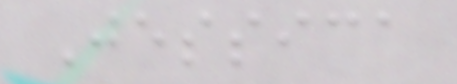Jessica
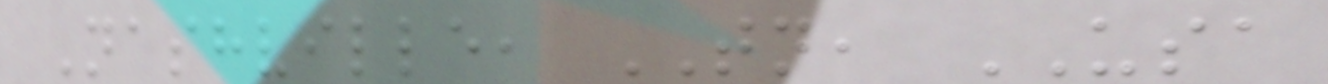Nashville, TN, USA
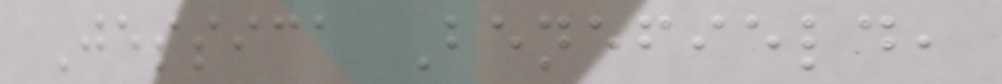Jessica Benefield,
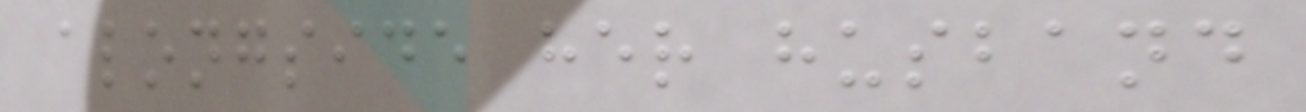alongside her husband
